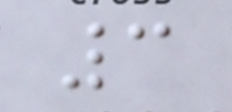3
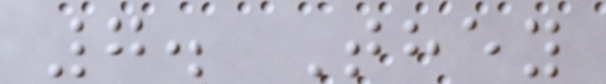7. They
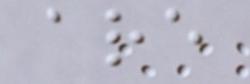are
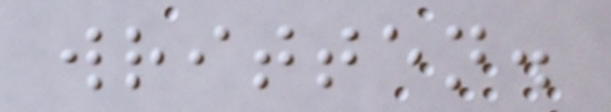written.
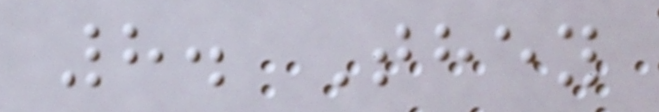8. They
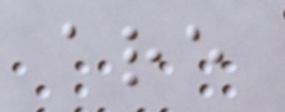are
